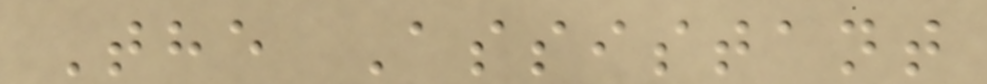The Assistant
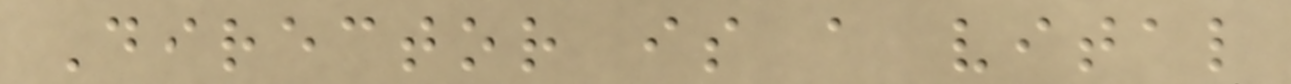Director is a vital
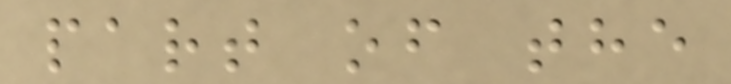part of the
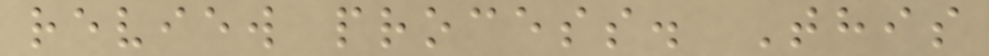review process. This
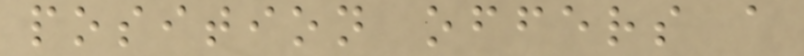position offers a
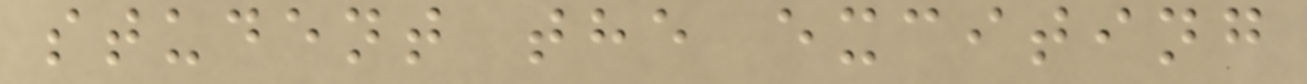student the exciting
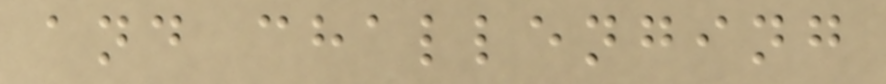and challenging
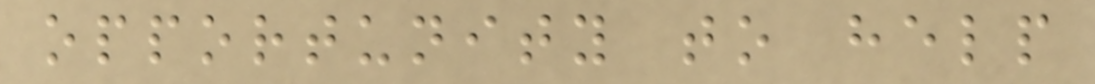opportunity to help
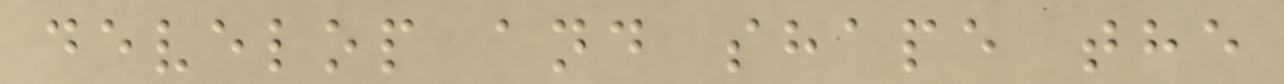develop and shape the
